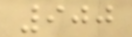900
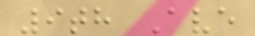9th Ave
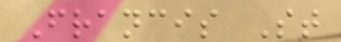Francis St
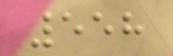558
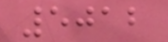5012
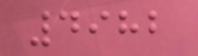4982
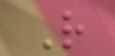R
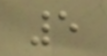5
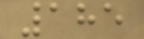185
